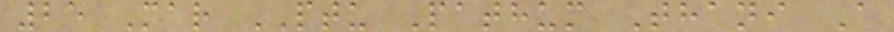25 Mar PTU Pathum Thani A
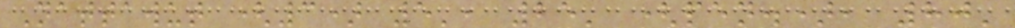Nattawut (3) 5', 25' (pen.), 80'
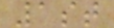1st
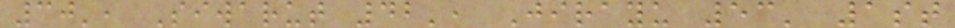30', Siwarut 42', Jirayu 53' 1st
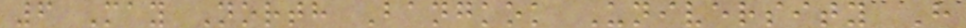6 May North Bangkok University H
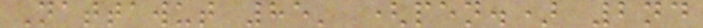Nattawut 85' (pen.) 2nd
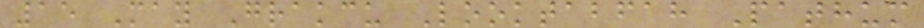15 May Grakcu Looktabfah Pathum
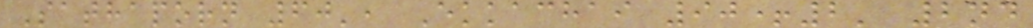Sathaporn 60', Ekkachai 90+2' 2nd
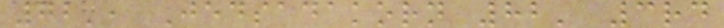72', Jedsadakorn 82' 3rd
